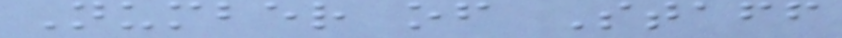Number of Staff
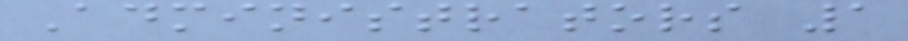Administrators 1
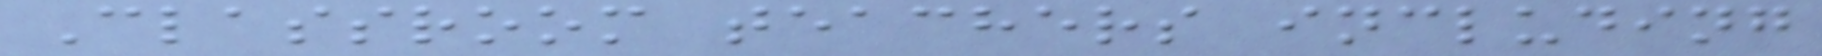Classroom teachers including
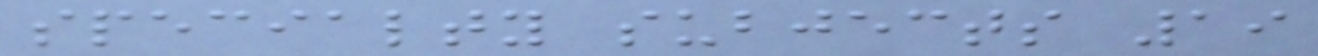specialty subjects 19
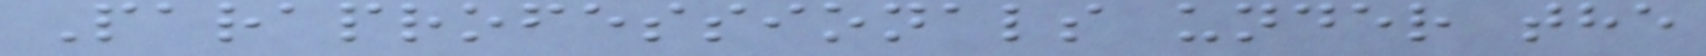Paraprofessionals under the
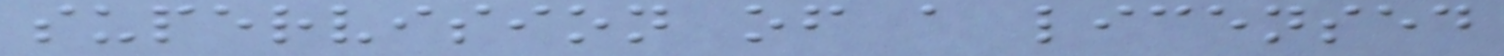supervision of a licensed
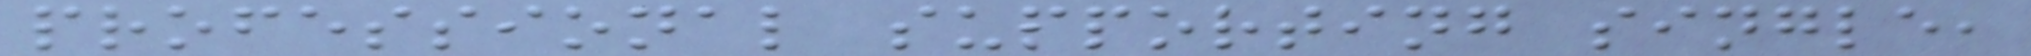professional supporting single,
